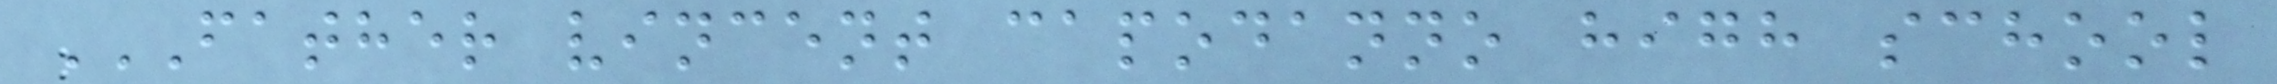FATHER VINCENT CAPODANNO HIGH SCHOOL
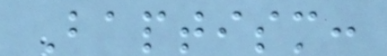Baptism:
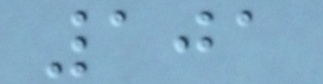101
